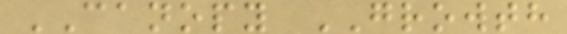CANOPY GROWTH
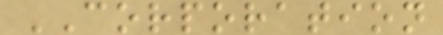CORPORATION
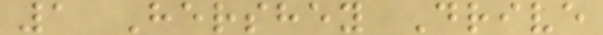1 Hershey Drive
